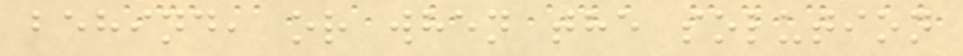behind, or when the solution
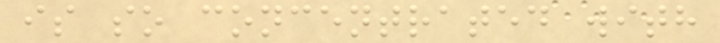is so concentrated with
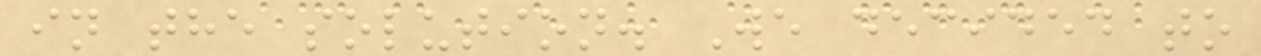in the solution. We decided to
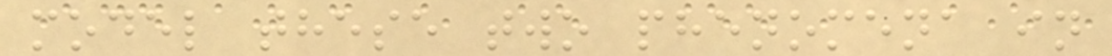model these two phenomena in
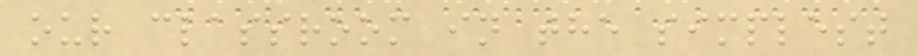our classroom in the simplest
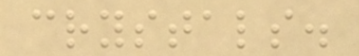crystals.
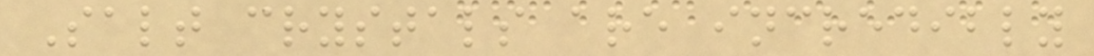Salt crystals are incredibly
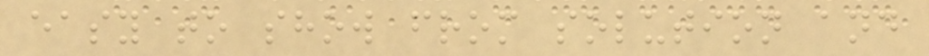easy to show from solution and
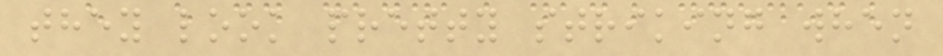they look pretty striking when
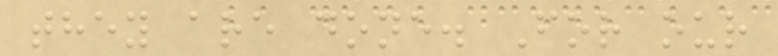they are done. For our
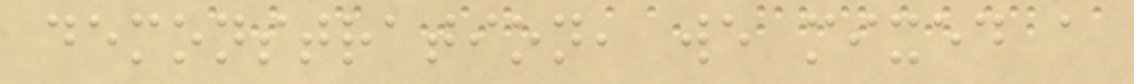demonstration, we mixed a
